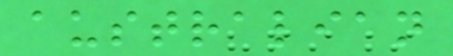australian
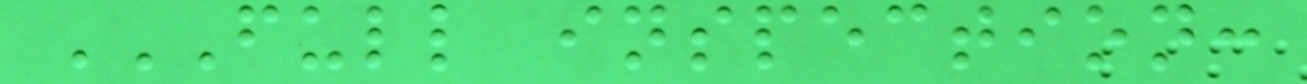FULL INSPECTION:
